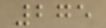275
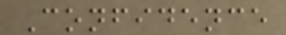Confidence
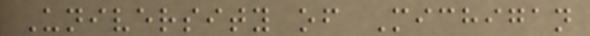University of Michigan
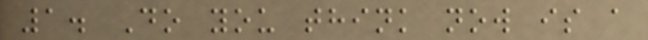1. Do you think now is a
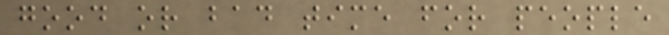good or bad time for people
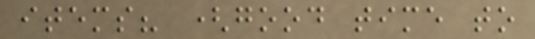items? (good time to
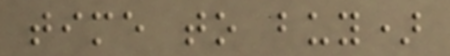time to buy)
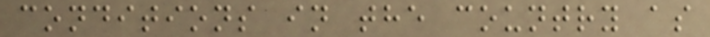conditions in the country as
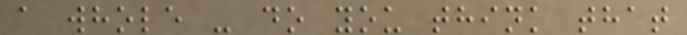a whole - do you think that
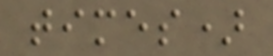times)
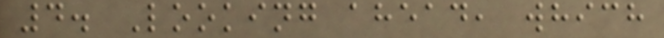4. Looking ahead, which
